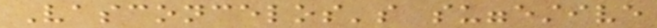Vasconcelos's suggestive
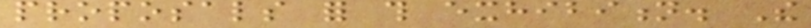proposals for this exhibition. The
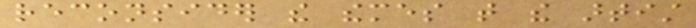reconsider the themes that the artist
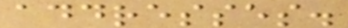addresses.
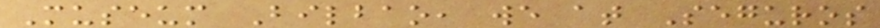Museum Bilbao, we at Seguros
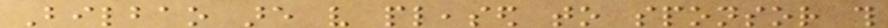Bilbao are very pleased to sponsor this
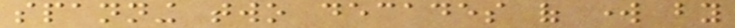spanning two decades of work by
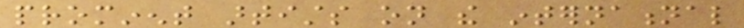prominent artists on the international
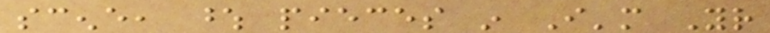scene, whose pieces in I'm Your
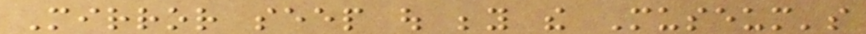Mirror seep out beyond the Museum's
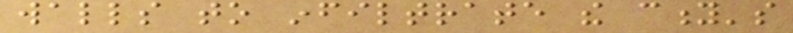walls to infiltrate the city's
